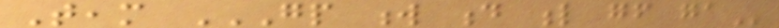Team GP W D L GF GA
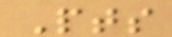Pts
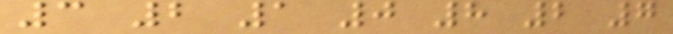3 2 1 0 8 2 7
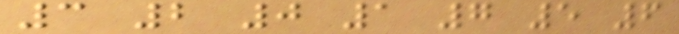3 2 0 1 7 5 6
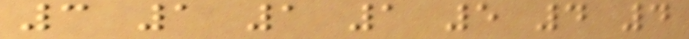3 1 1 1 5 4 4
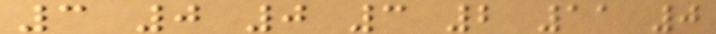3 0 0 3 2 11 0
